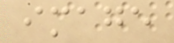image
